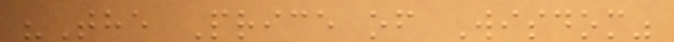"The Price of Wisdom"
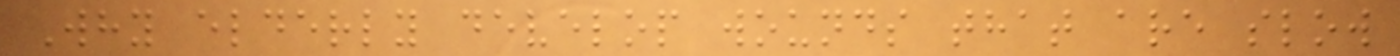Why elderly develop wounds that are slow
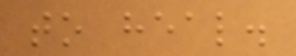to heal.
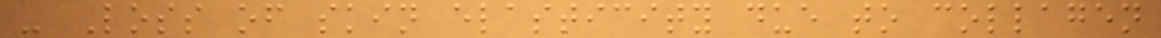- Loss of skin elasticity due to collagen
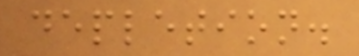depletion.
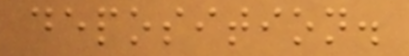deposition.
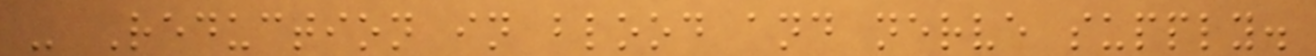- Reduction in blood and nerve supply.
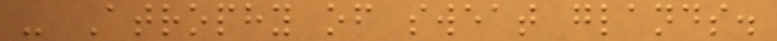- Atrophy of sweat glands.
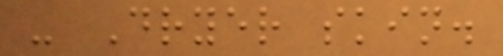- Dryer skin.
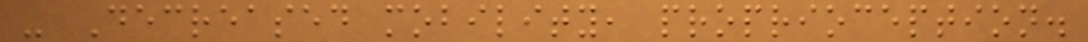- Decreased mobility, proprioception.
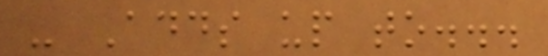- Adds up to...
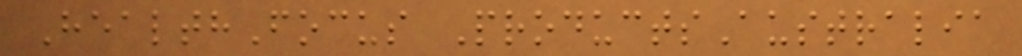HealthFocus ProductsAustralia
